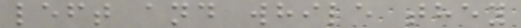left and while they
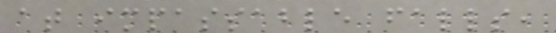at impassable falls,
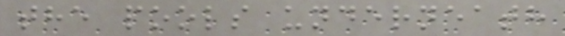the pools underneath
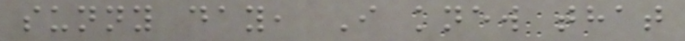sunny day, I knew that
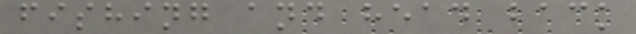fishing and head back
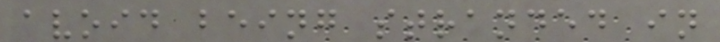avoid being stranded in
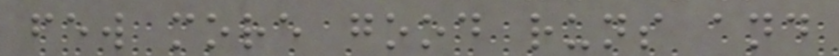few more good runs and
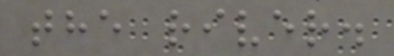the river.
